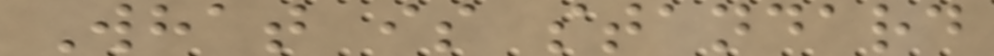What is standard
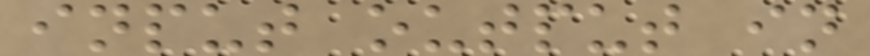input output in
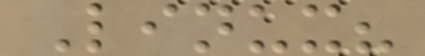Linux?
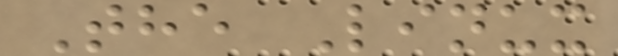The Linux
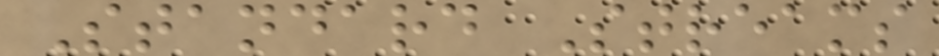Standard Streams
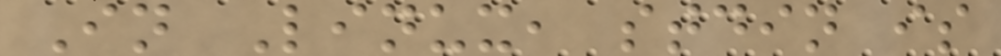In Linux, stdin is
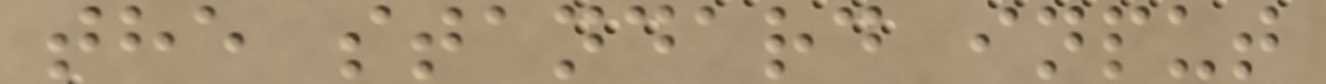the standard input
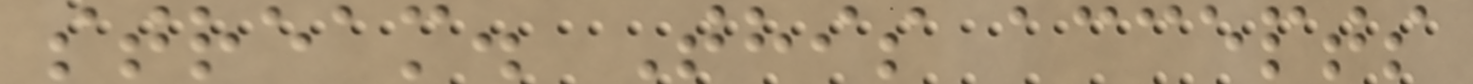stream. This accepts
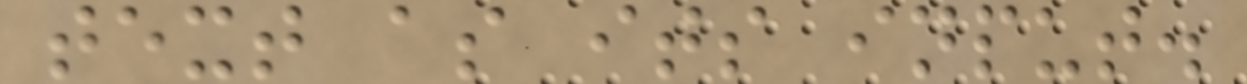text as its input.
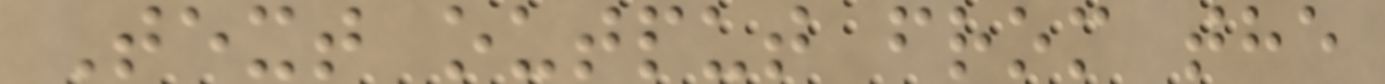Text output from the
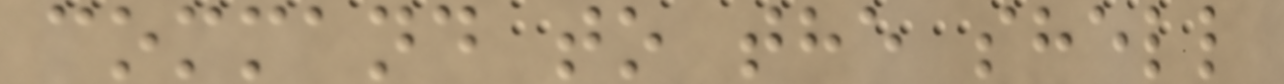command to the shell
